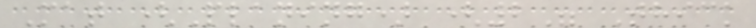Mat (Planing) (2" Thick
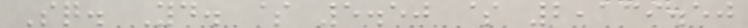Sq. Yd. $ 5.50 $ 2,139.50
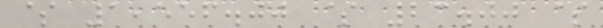$ 1,556.00 $ 23.00 $
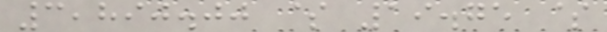3,890.00 $ 19.75 $
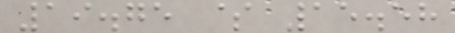19.75 $ 15.58
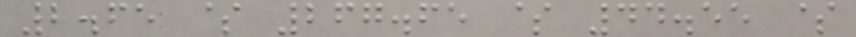2.65 $ 267.65 $ 44.55 $
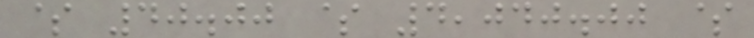$ 40.00 $ 4,040.00 $
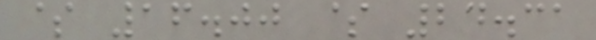$ 16.00 $ 24.31
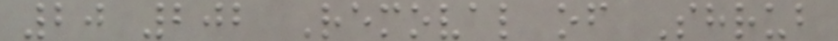20 202 Removal of Shrub
